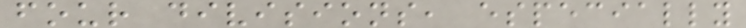four divisions, especially
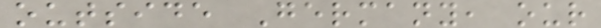outside Germany, our
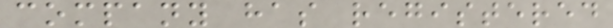company has registered
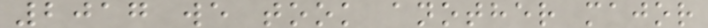2017 we took another major
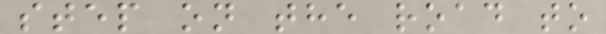step on the road to
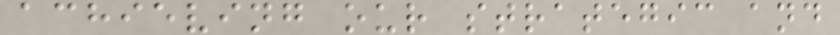achieving our strategic and
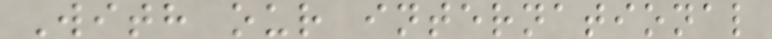With our international
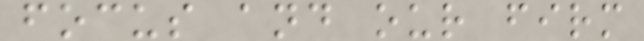focus and our firm
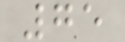75
